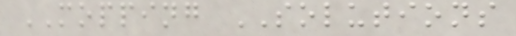MOPPING SOLUTIONS
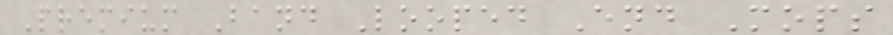Premium Band Looped End Mops
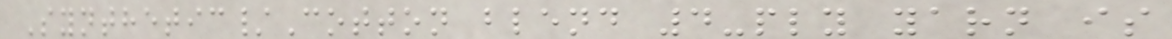Synthetic/Cotton blend 4-ply yarn is
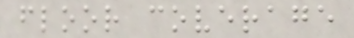floor coverage
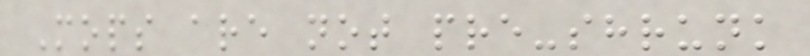Mops are not pre-shrunk
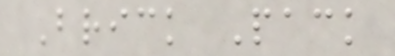Brick Pack
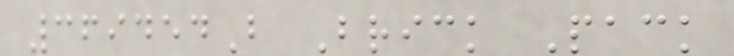369454B Brick Pack
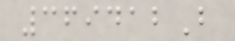369412B
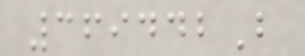369442B
